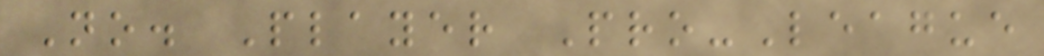No. Player Pro-League
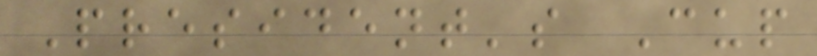President's Cup
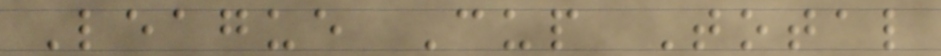League Cup Total
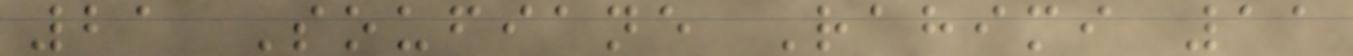21 Soufiane Rahimi 11
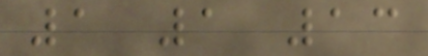1 1 13
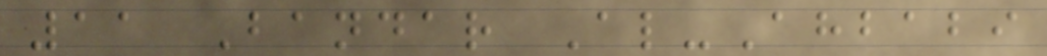11 Bandar Al-Ahbabi
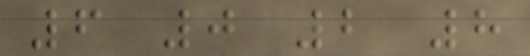6 0 2 8
